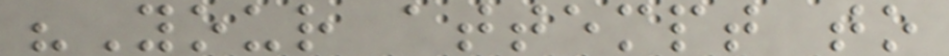"Your attempt to
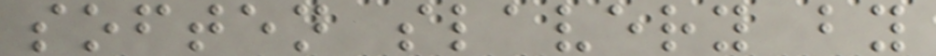soften slavery by
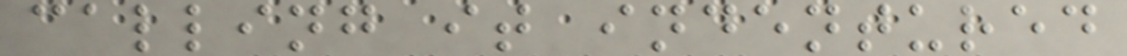calling it indentured
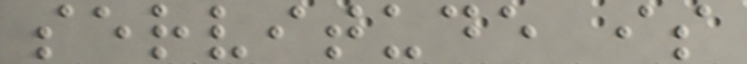servitude is
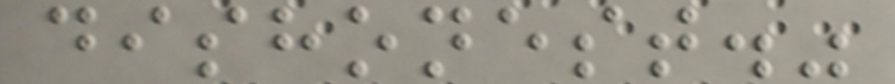dishonest."
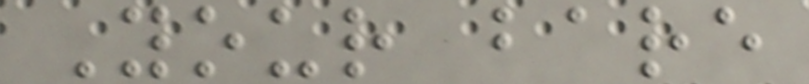Your bare
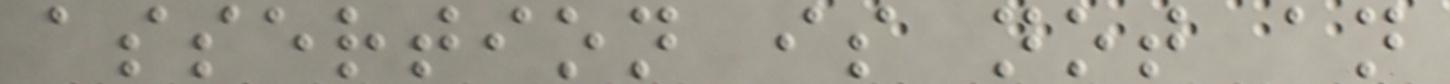assertion is not an
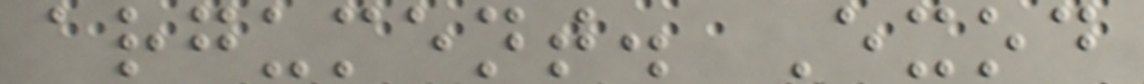argument. Exod
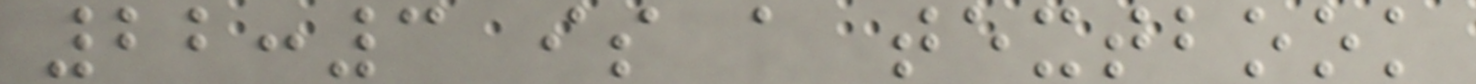22:3 is a textbook
